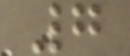7
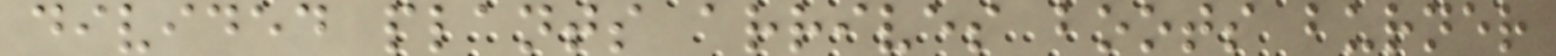divided plants arrives boots burner
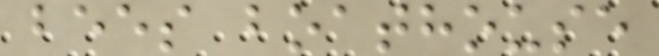bees boathouse
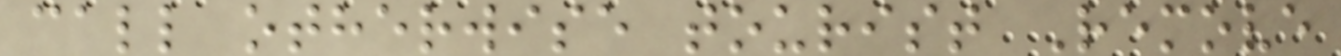call otherwise tourist Remove
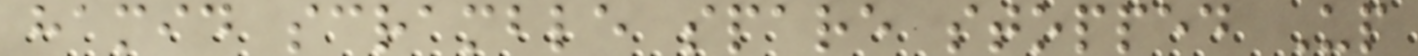hamid scramble spare stopped Up
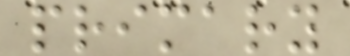primary
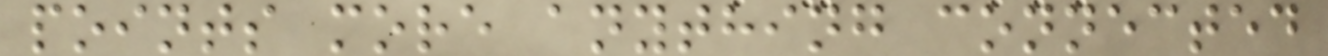points more anything connected
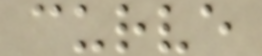curve
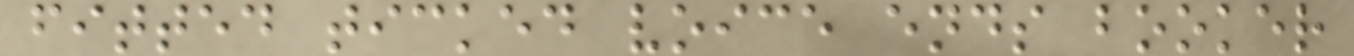fitted ticked voice ends booker
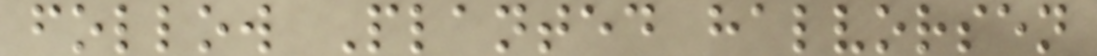follow Planted halvorsen
